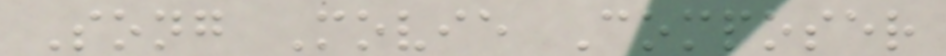Song Movie Composer
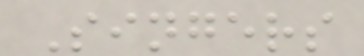Singers
